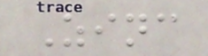Zinc
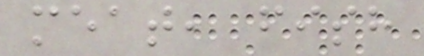meat, fish
